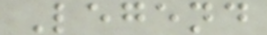Legend
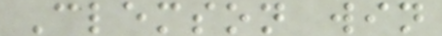Clemson win
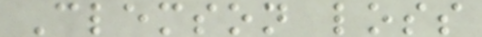Clemson loss
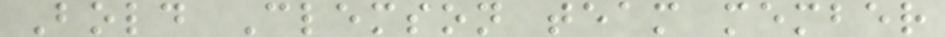Bold Clemson team member
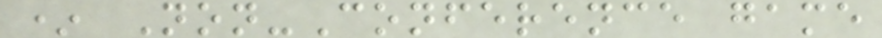* Non-Conference game
